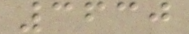3630
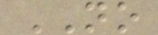NO
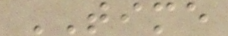TIME
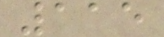115
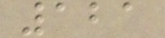121
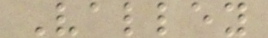Valley
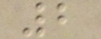2
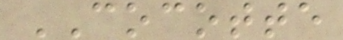COCOTTE
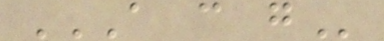A C G
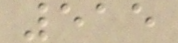515
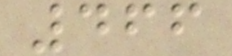466
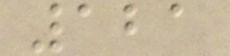121
